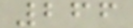266
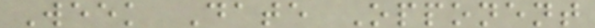Week Date Opponent
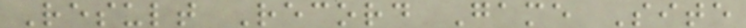Result Record Game Site
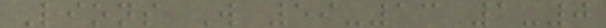Lions W 59-13 1-0
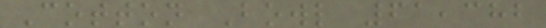Cotton Bowl 61,382
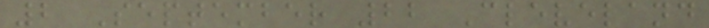2 September 22 Cleveland
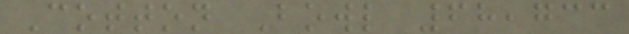Cotton Bowl 68,733
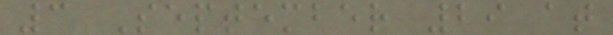3 September 29 at
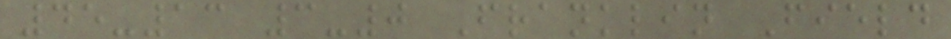45-13 3-0 Franklin Field
